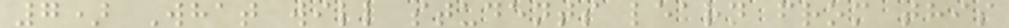7) What will students learn from this
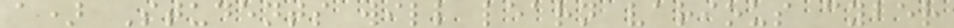a) Students will learn various cyber
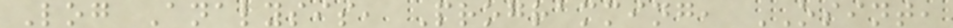Log Analysis, Programming, OSINT,
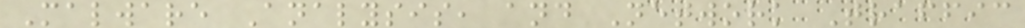Malware Analysis, and Network Traffic
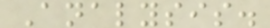Analysis.
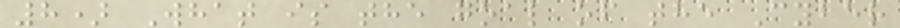8) What is the goal of the Cyber
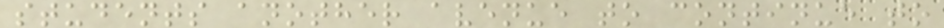students another avenue to continue to
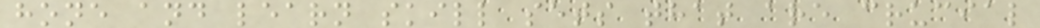hone and learn skill sets that are crucial
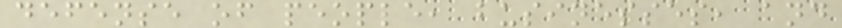defense of people, businesses, and
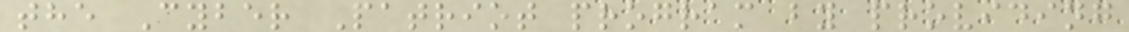the Cyber Patriot program by providing
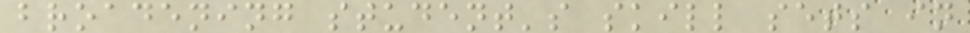broadening student's skill sets in
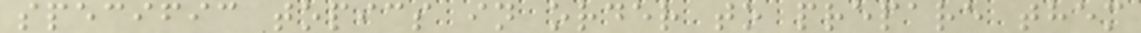specific topics in order to prepare them
